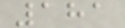181
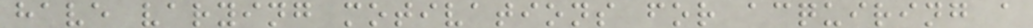have varying motivations for acquiring a
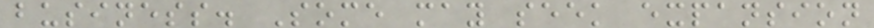business. Some may seek expansion
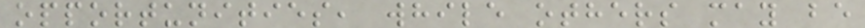opportunities, while others may be
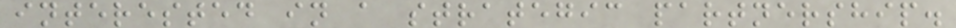interested in a strategic partnership.
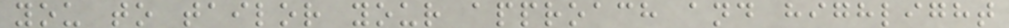you to tailor your approach and highlight
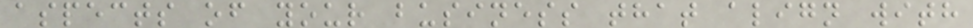aspects of your business that align with
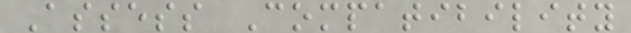Assess Compatibility
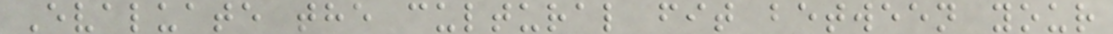Evaluate the cultural fit between your
